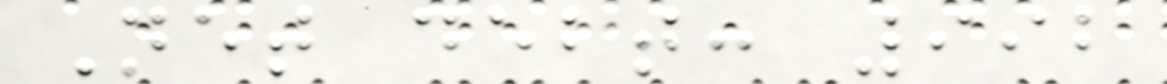Net debt: 992
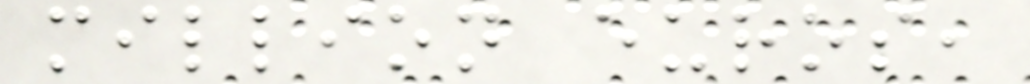million euros,
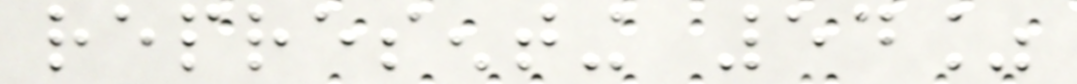representing 54%
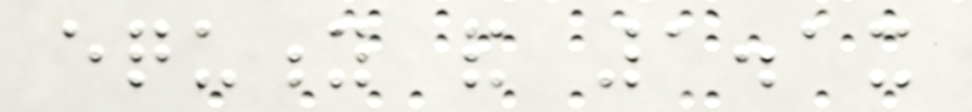equity and 1.1x
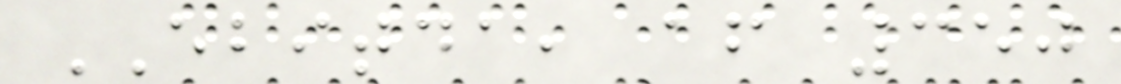EBITDA, after 350
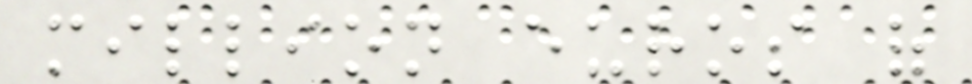million euros of
